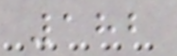182
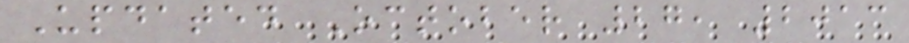Updated October 27, 2013
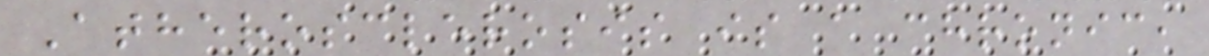Atherosclerosis is a chronic,
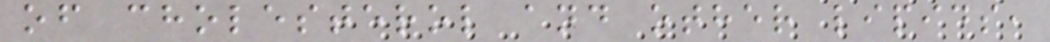of cholesterol and other lipids,
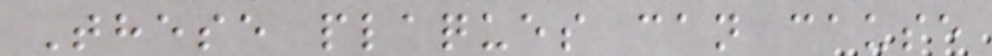These plaques can cause
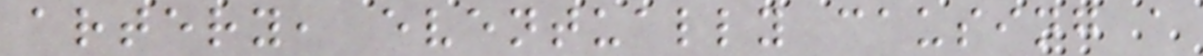artery, eventually causing a
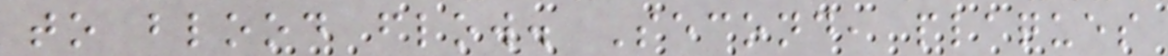to blood flow. Second, plaques
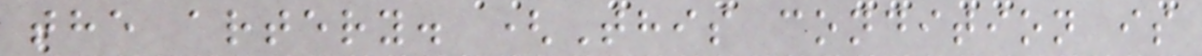the artery. (This condition is
